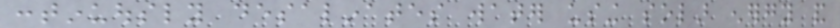continuously desalinates water using solar energy and
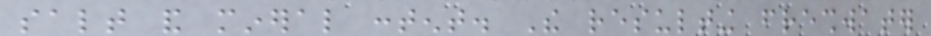salt and mineral content. The resulting freshwater
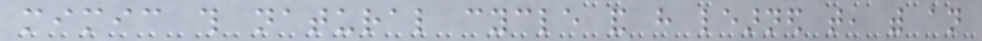mimic this natural cycle and have learned that, with an
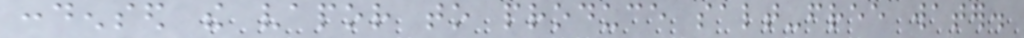condensed the vapor to produce salt-free water.
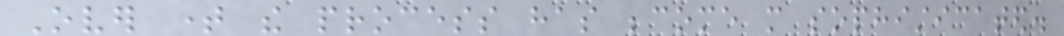Over time the process has become more sophisticated.
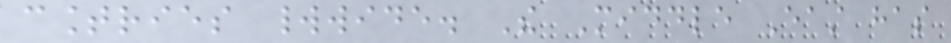countries worldwide. The Middle East has
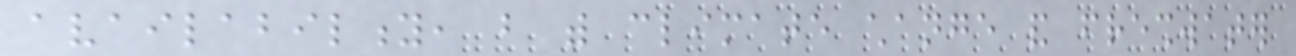availability, but with climate change and freshwater
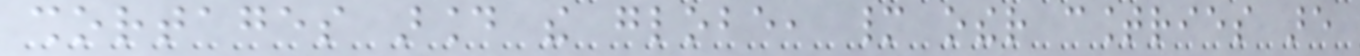shortages around the globe, many other countries are
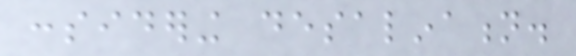considering desalination.
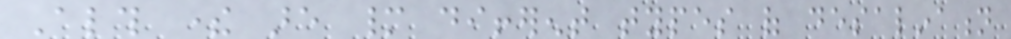Although there are many different types of desalination
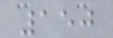150
